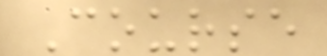Course
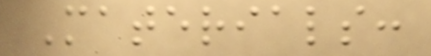Materials:
